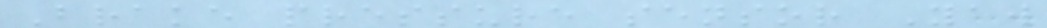Brake pressure sensor Yaw
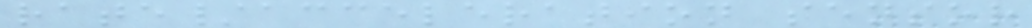rate/acceleration sensor
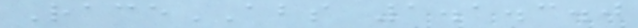RaceABS 1.1.3.0
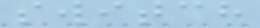switch
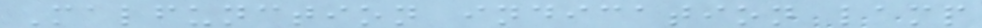Malfunction indication lamp
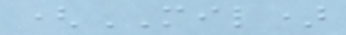(MIL)
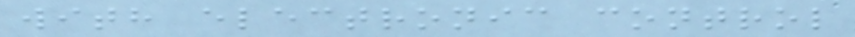with electronic control
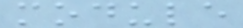module
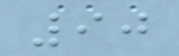90
